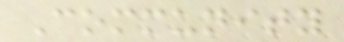Community
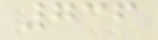736
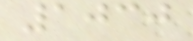1030
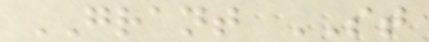GRANT ST
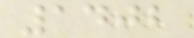1402
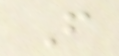F
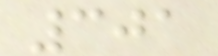301
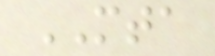MTA
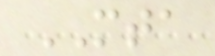MTA
